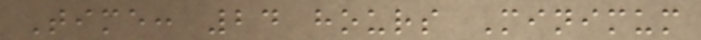Time: 24 hours Minimum
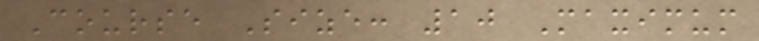Course Size: 10 Maximum
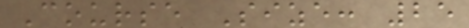Course Size: 25
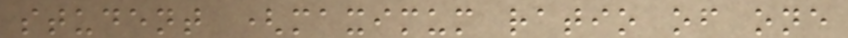student (maximum ratio of one
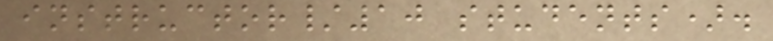instructor/10 students).
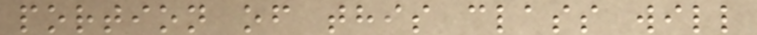portion of this class will
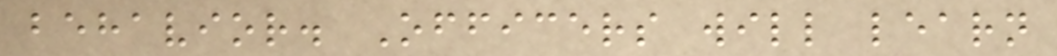behavior. Officers will learn
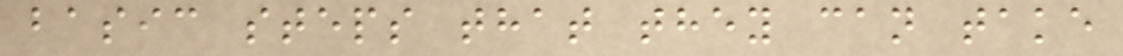basic steps that they can take
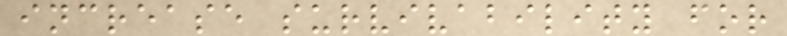increase survivability for
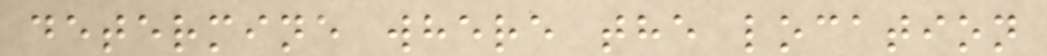determine where the location
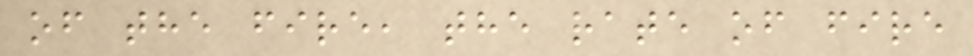of the fire, the rate of fire
